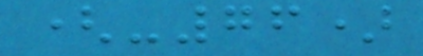(-76)
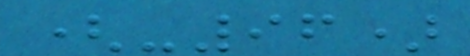(-96)
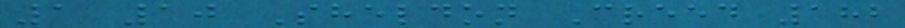1 10 Sheldon Creed 182
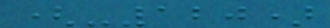(-120)
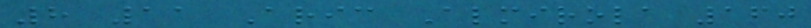8 11 Aric Almirola 160
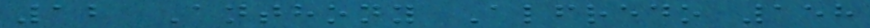12 Anthony Alfredo 158
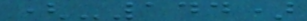(-144)
